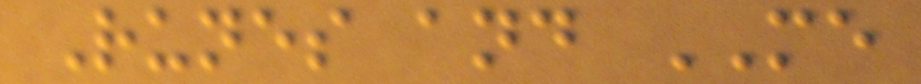Runes and ME
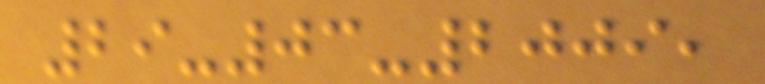29-03-2009,
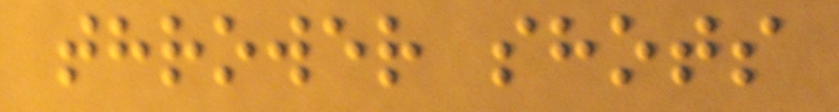thrower shots
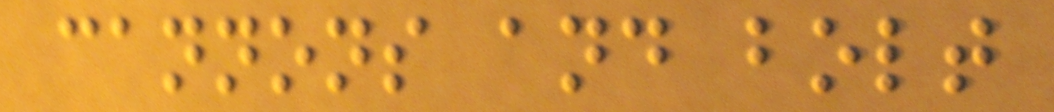cannons and bolt
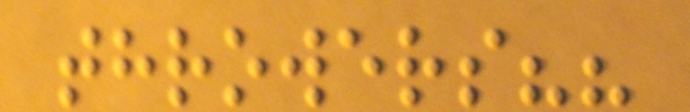throwers??
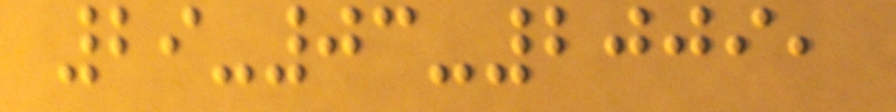29-03-2009,
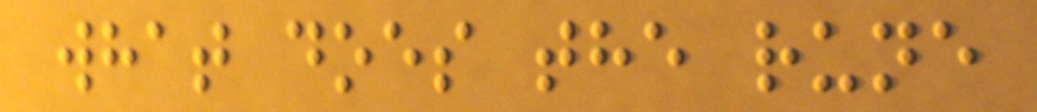what does the rune
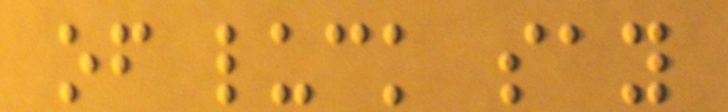of luck say
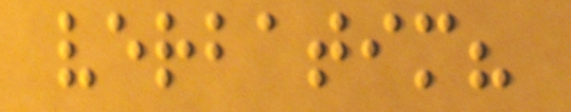verbatim?
